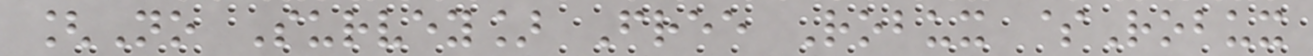[No Survey] Free Robux $Robux
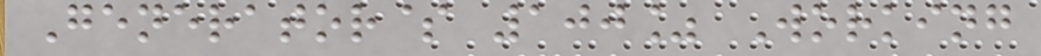Generator$ 100% Working
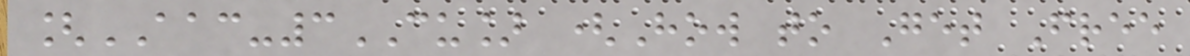[AAC-3CU] (How to Get Free
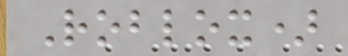Roblox)
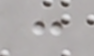:
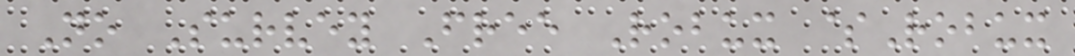No Survey Free Robux $Robux
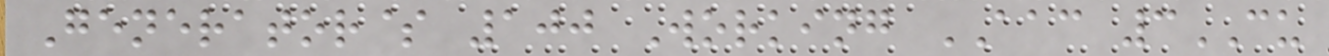Generator$ 100 Working AAC 3CU
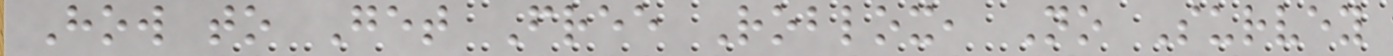How to Get Free Roblox, No Survey
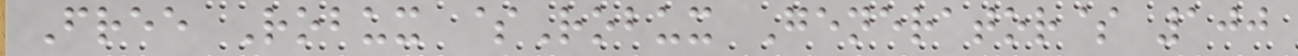Free Robux $Robux Generator$ 100
